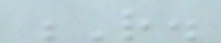R.
